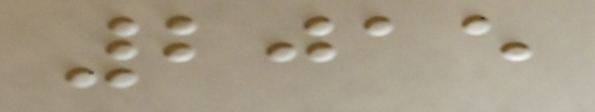2015
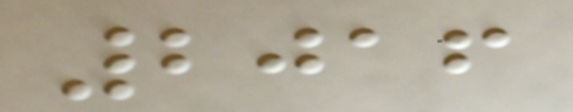2016
